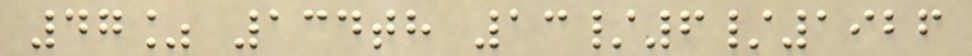47% 134th 13/6/1926
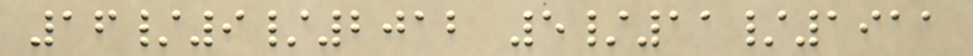16/9/2012 5/11/1911
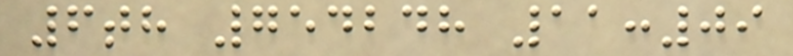6th 754248 11:09
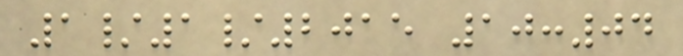1/1/2015 10:04
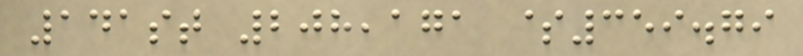141st 208,171 $359.79
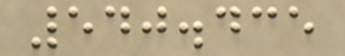540.435
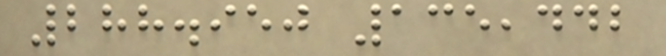288.950 135,442
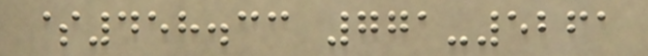$458.33 771-5261
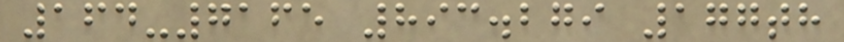164-7165 893.279 177th
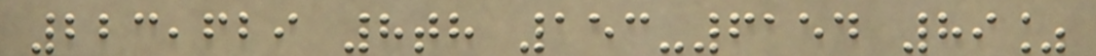223,629 8th 153-6154 89%
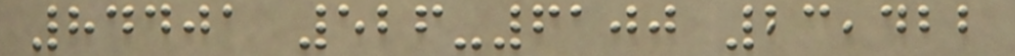84401 526-6100 23,422
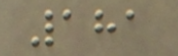181
